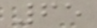65
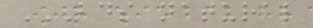BDS NATURAL
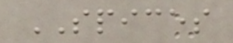SPICES
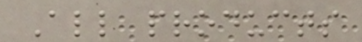All products
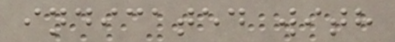indicated with
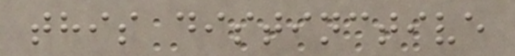this distinctive
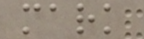mark
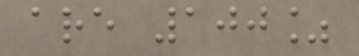are 100%
